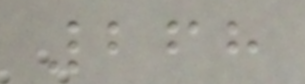268
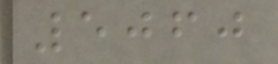5060
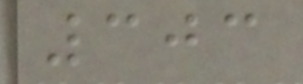303
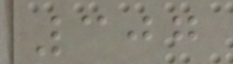307
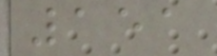151
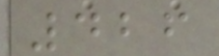426
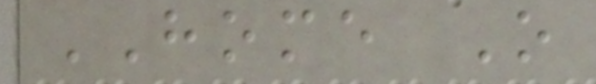HOME O
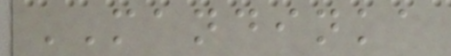MANDINKA
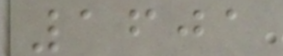1601
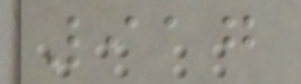917
